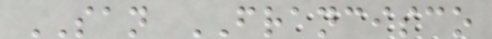SAN FRANCISCO
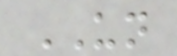UN
